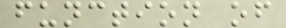function of
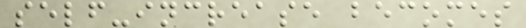self-increase becomes
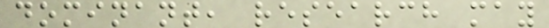dominant, research may
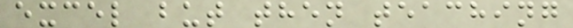excel but then teaching
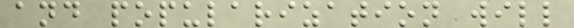and popularization will
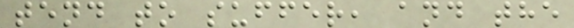tend to suffer, and the
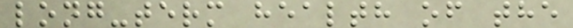long-term health of the
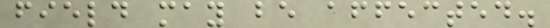field may be affected.
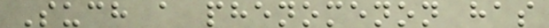Such a phenomenon has
